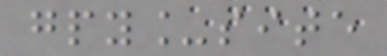gpy_site
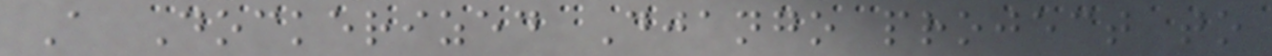A Dockerized Django project to
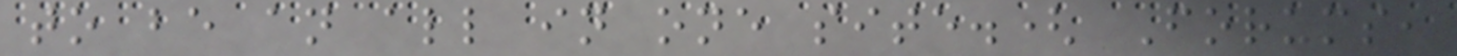to be an all in one site.( Forums,
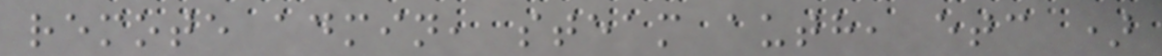remote admin, steam auth, etc )
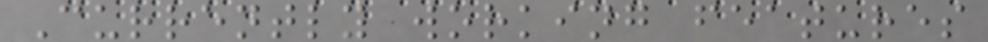Currently working features
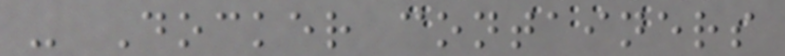- Docker containers
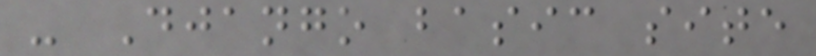- Django basic site
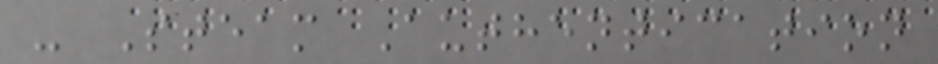- Steam Authentication
